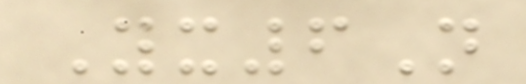Yx6N
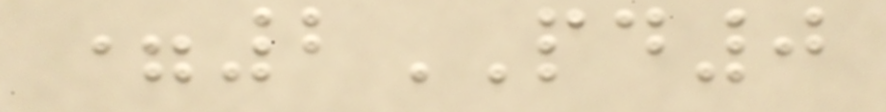=2PD0
